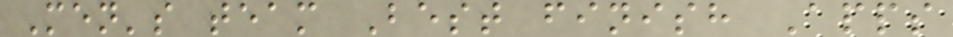Men's team Best finish Apps
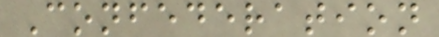Confederation
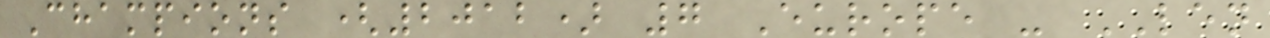Champions (2012) 7 Europe - LEN
